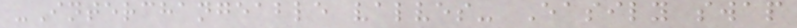-Interchangeable valves- Easily swap
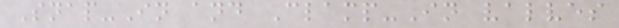Snap-In and Clamp-In valves
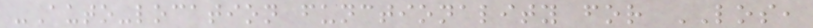-Auto-location functionality for LOS,
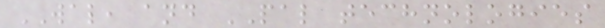WAL, and PAL technologies
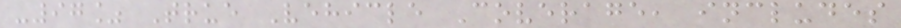-97% True Vehicle Coverage, includes
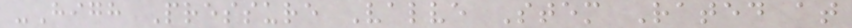-High Pressure Valve Stem Rated at
